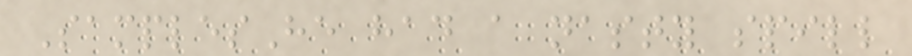SamplesHe had a nasty spill
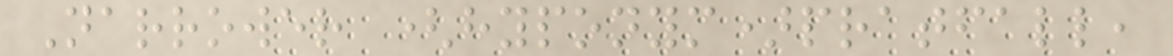Narrower (hyponym)pratfall,
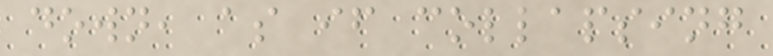down, as if collapsing
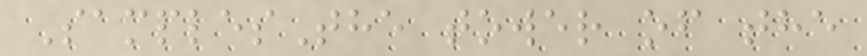SamplesThe tower of the
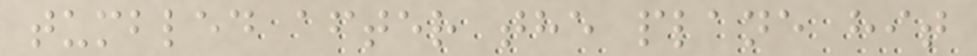tumbled after the plane hit
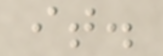it.
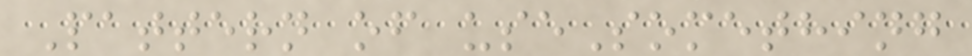Pattern of useSomething
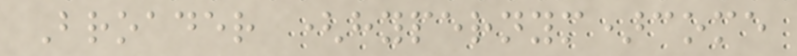Broader (hypernym)come
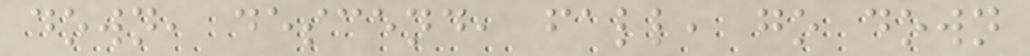down, descend, fall, go down
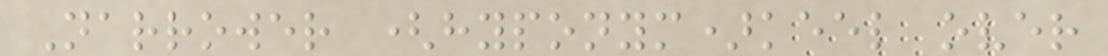Narrower (hyponym)keel over
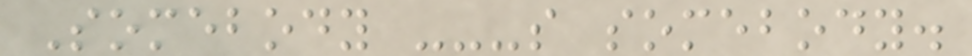Somebody ---s somebody.
